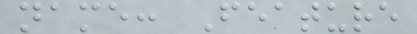name: Feature
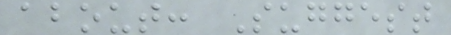about: Suggest
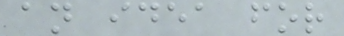an idea for
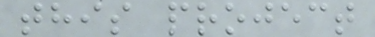this project
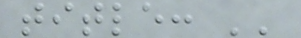title: ''
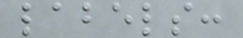labels:
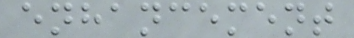enhancement
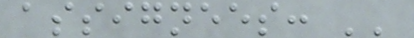assignees: ''
